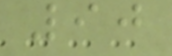90
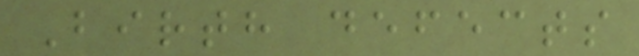Birth defects
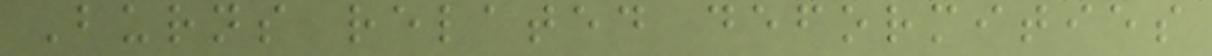Burns related deformities
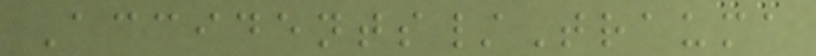Accidents/Trauma
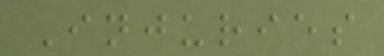Injuries
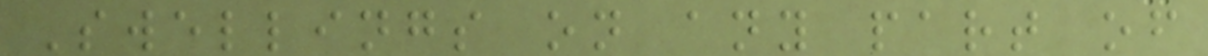Swellings on any part of
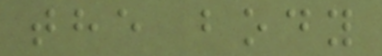the body
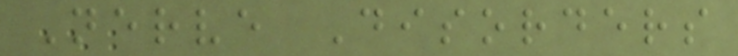Nerve Disorders
